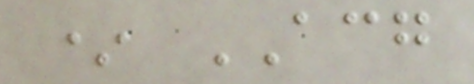* ACG
